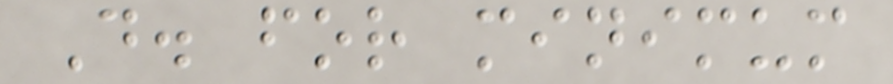D. for minimum
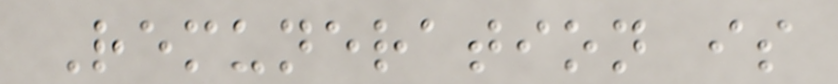Remuneration is
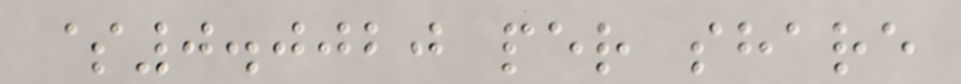$0.0020 per share
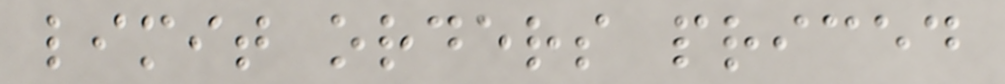limit orders priced
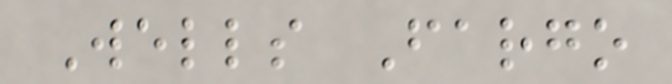Wells Fargo
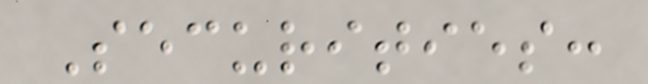Securities:
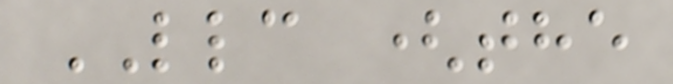LLC (the
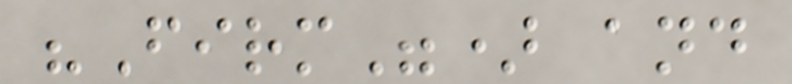"Firm") and
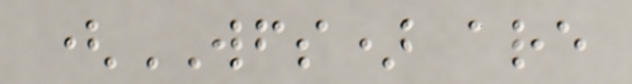(WFS) are
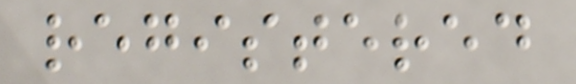registered
